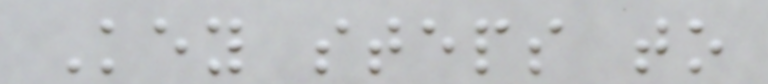Key steps to
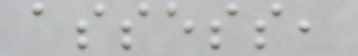assess,
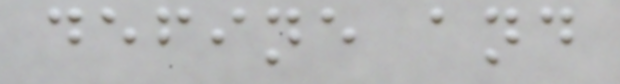define and
